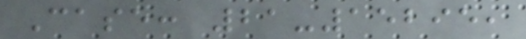Case: 21-15295,
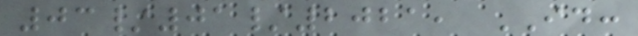03/01/2021, ID:
